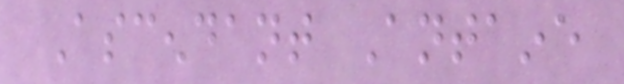Ascendant Antaine
